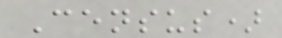Census)
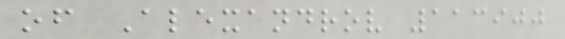of Alexandrov 113900
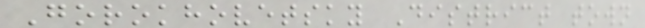Gorokhovetsky District town
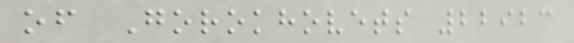of Gorokhovets 22923
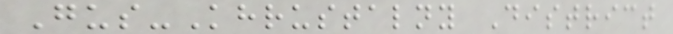Gus-Khrustalny District
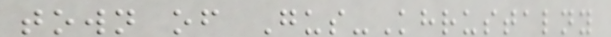town of Gus-Khrustalny
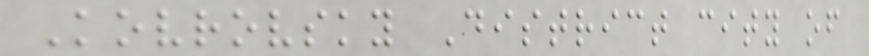Kovrovsky District city of
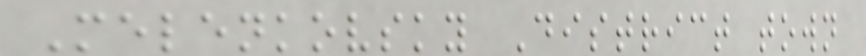Melenkovsky District town
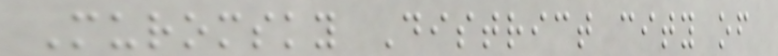Muromsky District city of
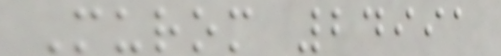Murom 24991
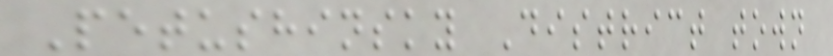Petushinsky District town
